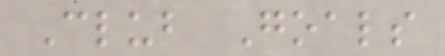Club Goals
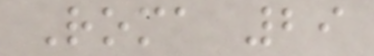Roma 29
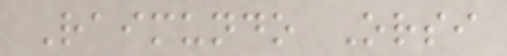Raimundo Orsi
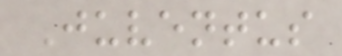Juventus
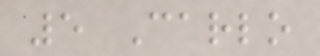5 Carlo
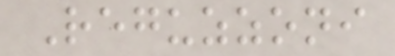Reguzzoni
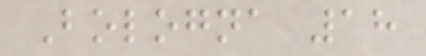Bologna 18
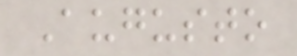Augusto
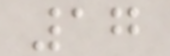17
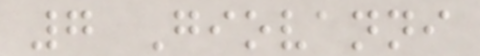7 Giovanni
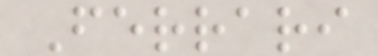Ferrari
